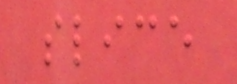slice
